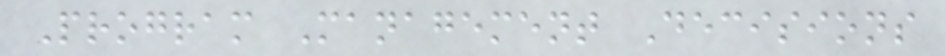Program Management Decisions
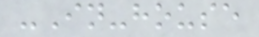-In-house
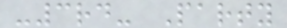-3rd- Party
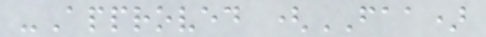-Approved (FAA)
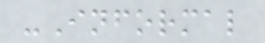-Informal
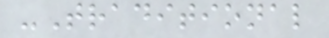-Traditional
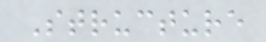Structure
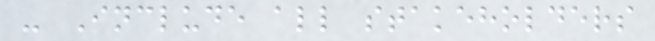- Include all stakeholders
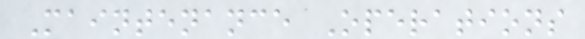Maintenance Operations
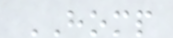HOMP
